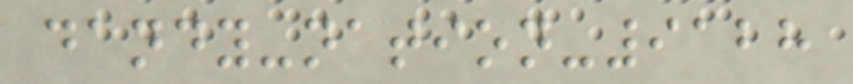dandy-nation-9128
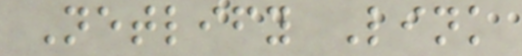Netlify Link
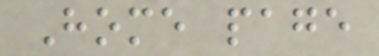Home page
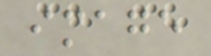image
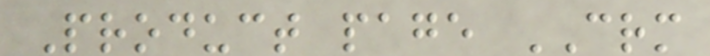Product page CRM
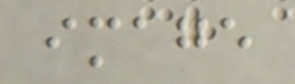image
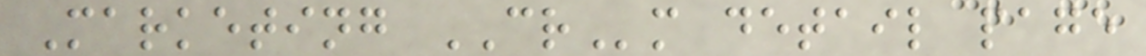Marketing CRm detail page
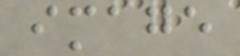image
